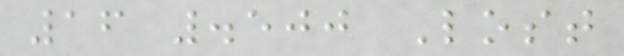16 .500 Lost
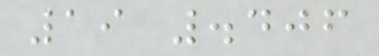19 .406
